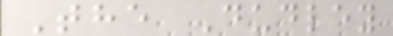The Dudley
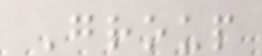Group
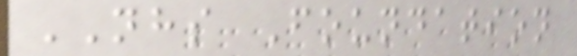NHS Foundation
